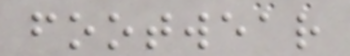footwear
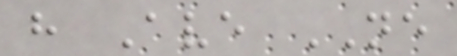h Ave NE
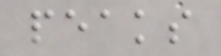peaks
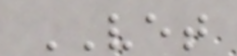VET
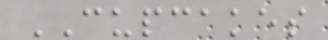CUPCAKES
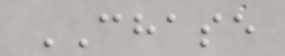CHASE
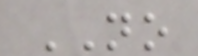NO
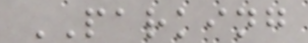PARKING
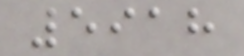5918
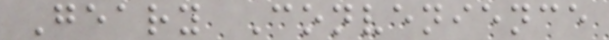Geary Convenience
